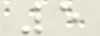5
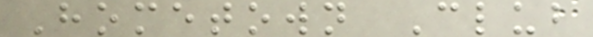Hometown Club
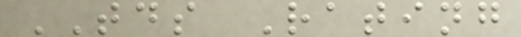TDS Rating
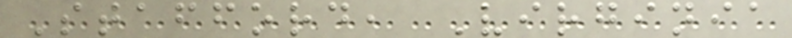Stafford, Virginia
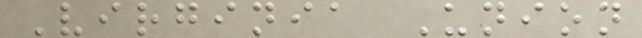Virginia Union
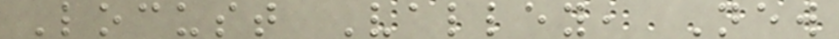Locust Valley, New
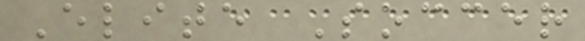Elite Soccer
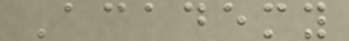Academy
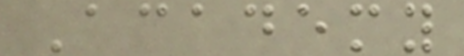Academy
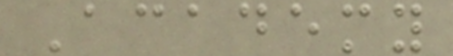Academy
